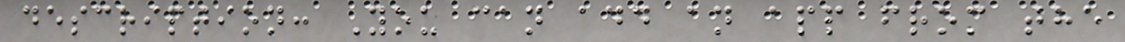description: You can add an app from the
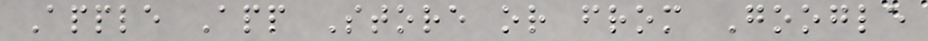Apple App Store or from Google
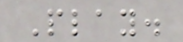Play.
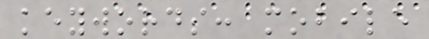keywords: mobile
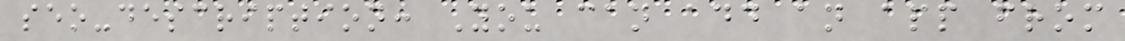seo-description: You can add an app from
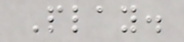Play.
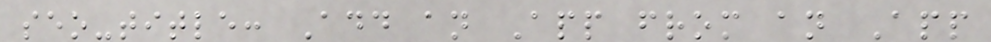seo-title: Add an App from an App
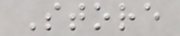Store
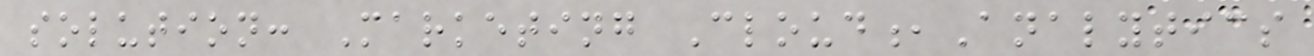solution: Marketing Cloud,Analytics
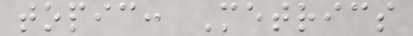topic: Metrics
